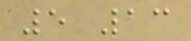5 13
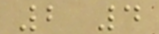2 4
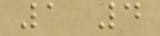1 4
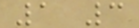1 3
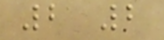2 2
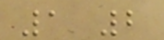1 2
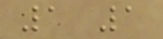1 1
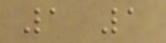1 1
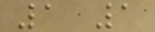1 1
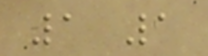1 1
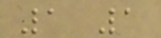1 1
